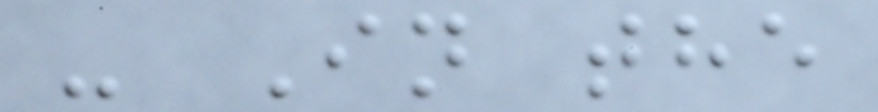- In the
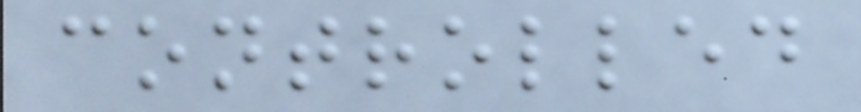controlled
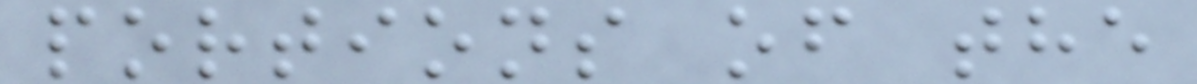portions of the
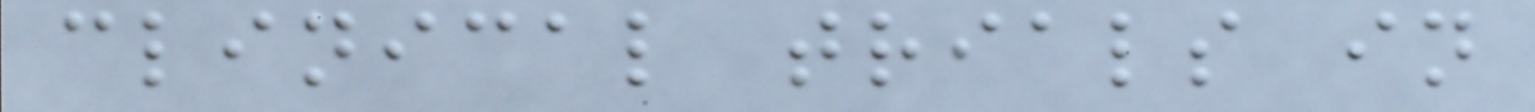clinical trials in
